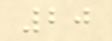20
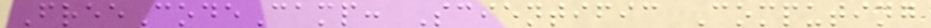FreeCodeCamp: Scientific Computing
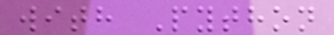with Python
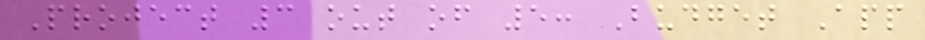Project 3 out of 5: Budget App
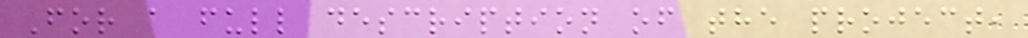For a full description of the project,
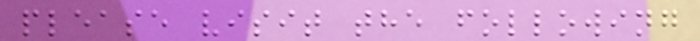please visit the following
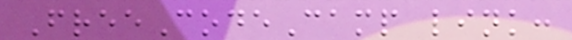FreeCodeCamp link:
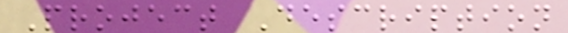Project Description
